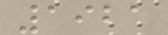1921
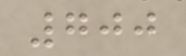700
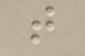t
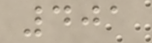401
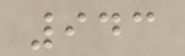943
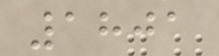1801
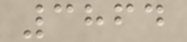3864
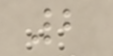2
